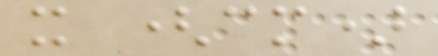x (cm)
